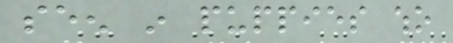seen in puppies who
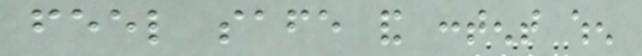feel safe and content when
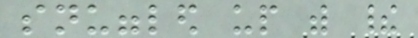snuggled up with their
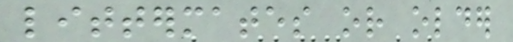littermates or older
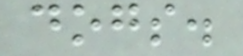dogs.
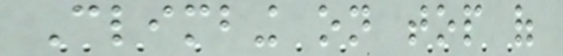Climbing on top of
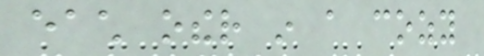each other in a cozy
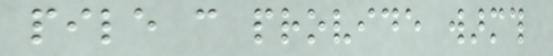pile can provide warmth
